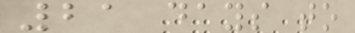21 days to
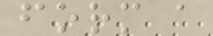form a
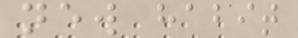new habit
